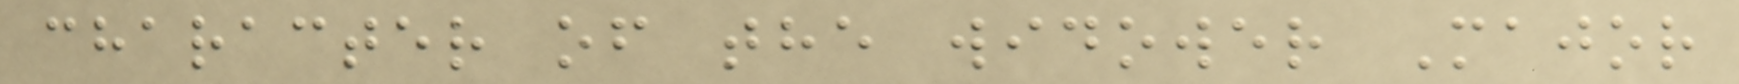character of the widower Major
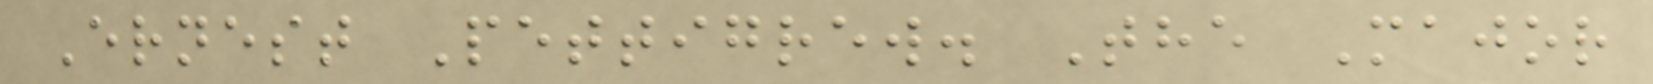Ernest Pettigrew. The Major
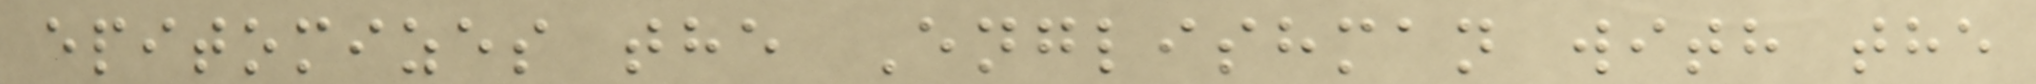epitomizes the Englishman with the
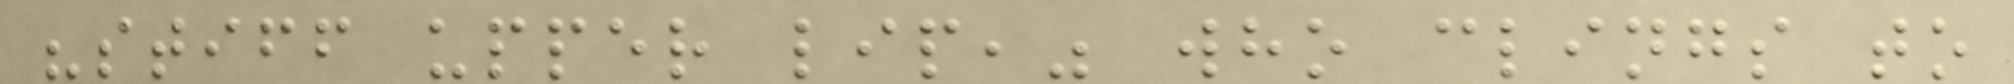"stiff upper lip," who clings to
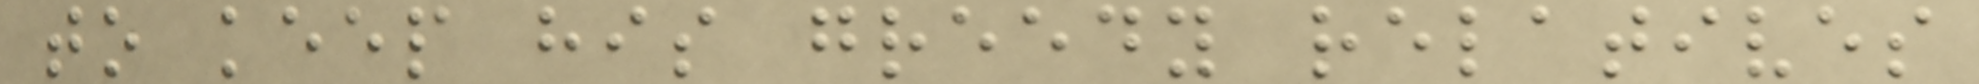to keep his greedy relatives
